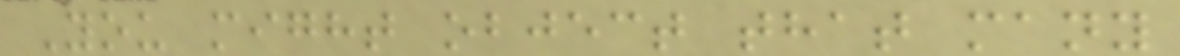You might object that many
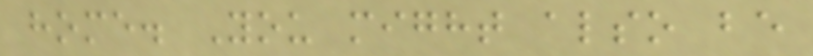home. You might also be
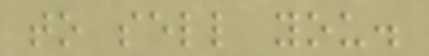to sell you.
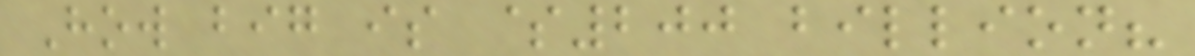How big is $200 billion?
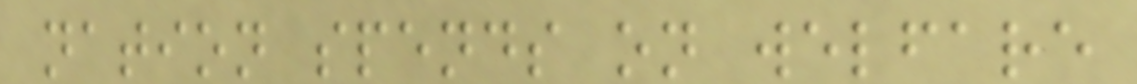nation spends on welfare
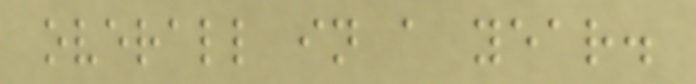overall in a year.
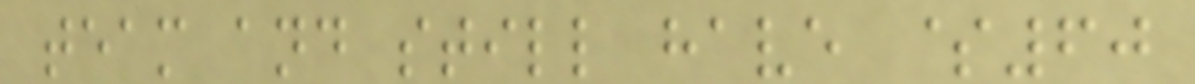team and still have $60
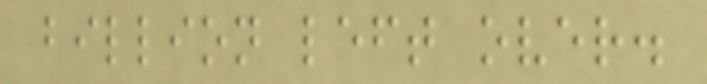billion left over.
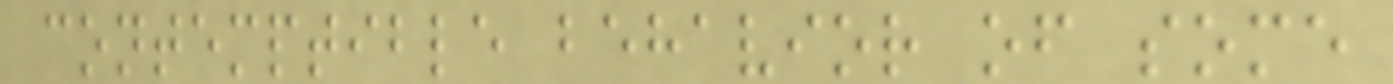contemptible behavior of some
